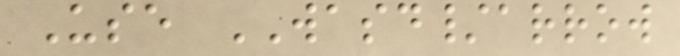Use WASD/arrow
